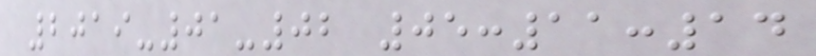2019-01-02 05:11:14
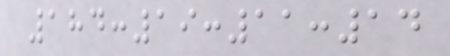184:19:11:14
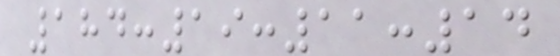184:19:11:14
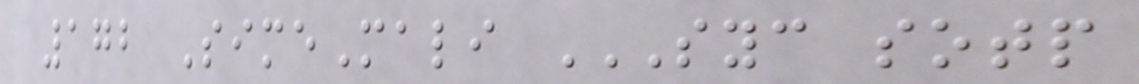172 SimeMali SYC SOTP
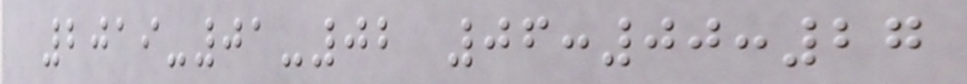2019-01-02 06:00:27
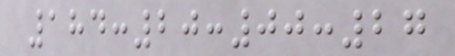184:20:00:27
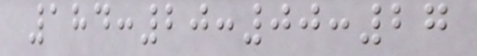184:20:00:27
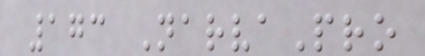173 NarvaPro
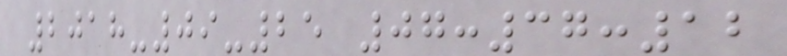2018-09-25 07:37:12
